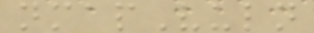nmapVuln
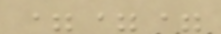===
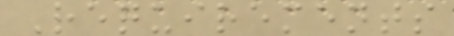Requirements
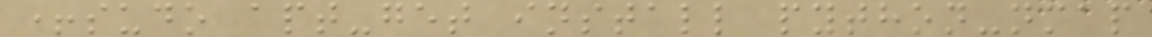+sudo apt-get install python-nmap
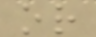or
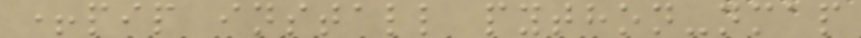+pip install python-nmap
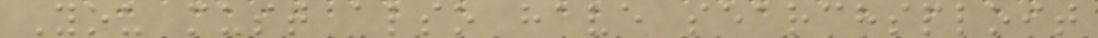You must also have searchsploit
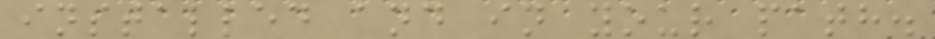installed and in your path.
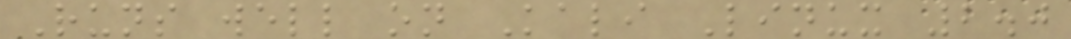Runs well on Kali Linux 2.0
